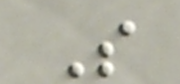S
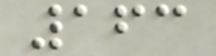163
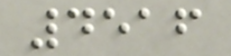4516
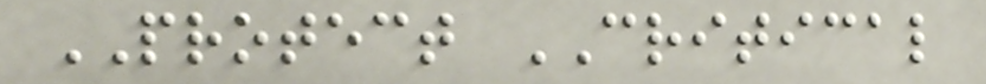PROTECT CRITICAL
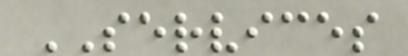SERVICES
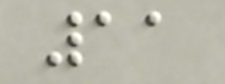11
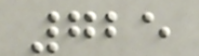725
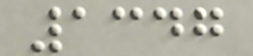1347
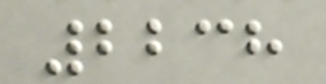2238
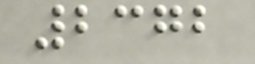2372
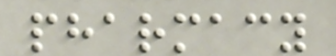pharmacy
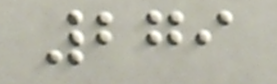279
